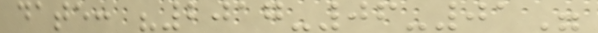date: "2017-06-01"
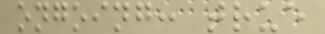ongoing: true
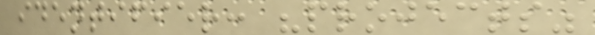identifier: "projects"
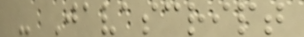- Javascript
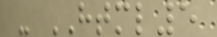- HTML5
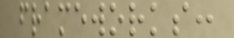frameworks:
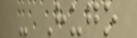- Hugo
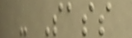- Sass
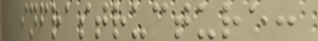infrastructure:
